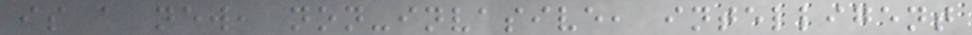is a new, non-invasive, intelligent
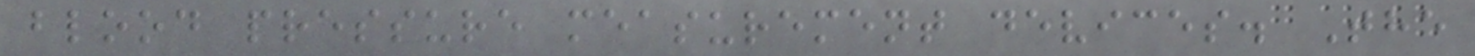blood pressure measurement devices. The
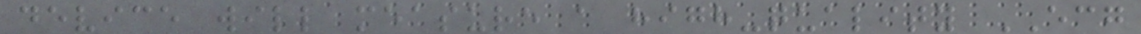device will measure a high-quality ECG
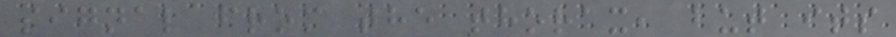signal from the thorax, but its
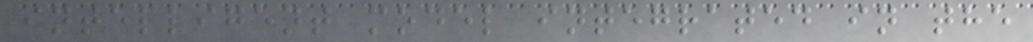intelligent model integrated in the
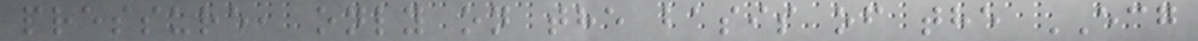pressure, only on the basis of the ECG
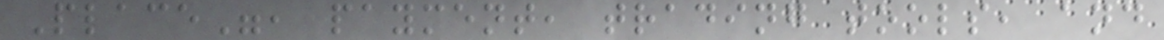Place", payment, trading tools, and
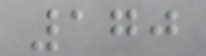170
